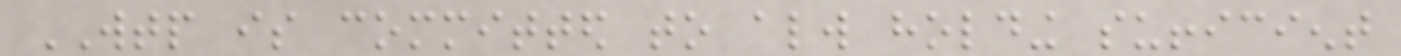WTP is committed to always holding sufficient
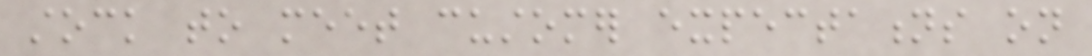stock to meet customer expectations on
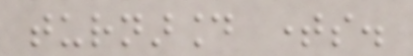turnaround times.
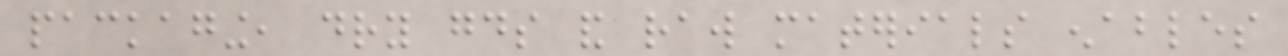packaging, dry goods and raw materials enables
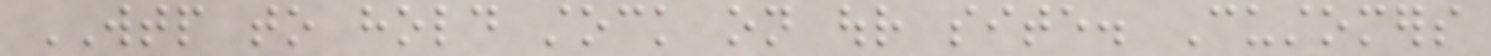WTP to hold stock on our site. Customers
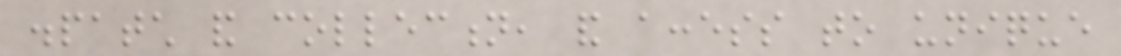dispatch and collection, and access to unique
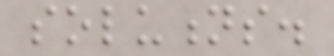solutions.
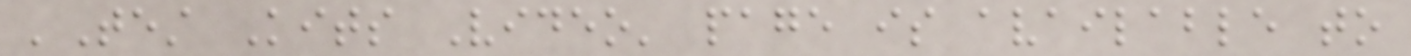'Test Kits Video' page is available to
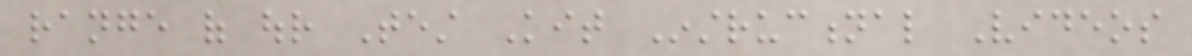range of our Test Kit Instructional Videos
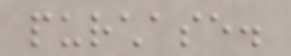purchase.
